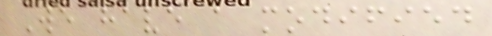We have a modified
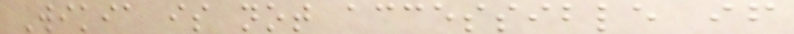Wikia is not accessible if
